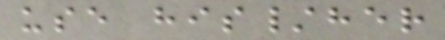use his/her
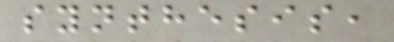synthesis,
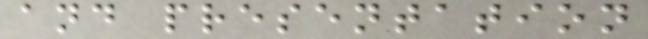and presentation
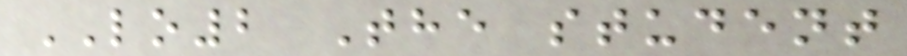LO2 The student
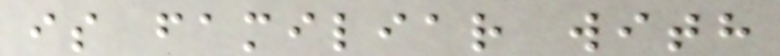is familiar with
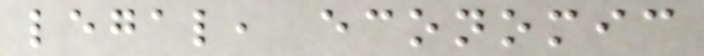legal, economic
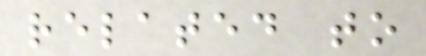related to
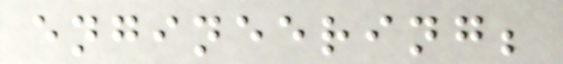engineering;
